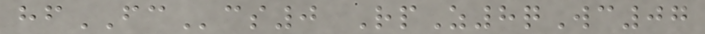hfFCcs0 RpZ8qWc07
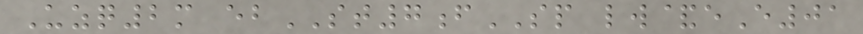Uzq2m ebST7fSP lw&eE01
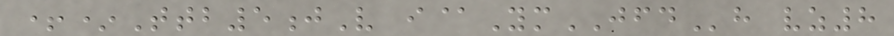+*Ttb5jV i@YmJFDh vz8
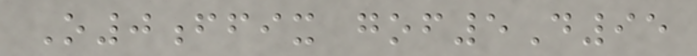O0ffix gof5D95
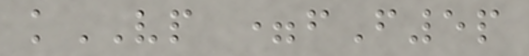kVP =fF5p
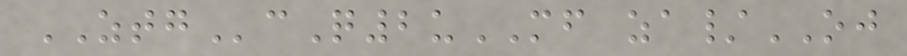ZTGcQ2uMF za/OJ
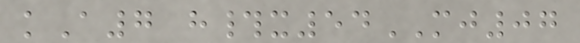kA7 h#x54MJ07
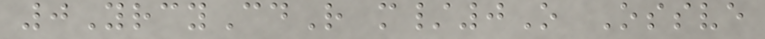0YrcyCdR m/0O Ossve
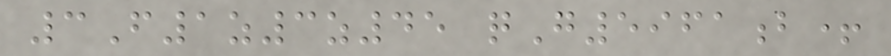3F1z3z45 qG5961b+
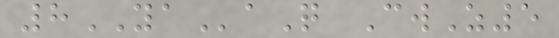8YAaQ CwZ5
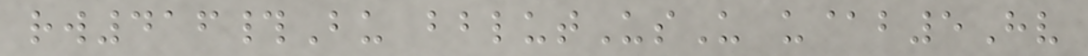rw416#Bu bblutUsU u@b5Hv
